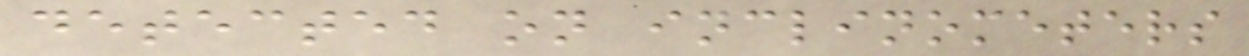detected on inclinometers
